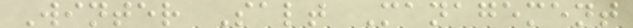Winter Salt Management
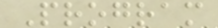Program
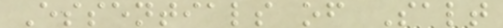Essentials of Salt
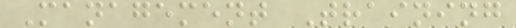Management Training
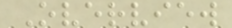Overview
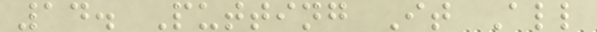14. Putting It All
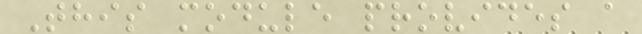This module provides a
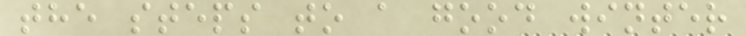the steps to a good winter
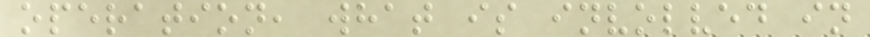operation, what is involved in
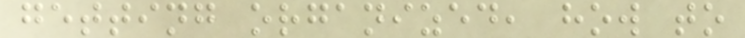getting organized, how to
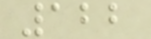122
